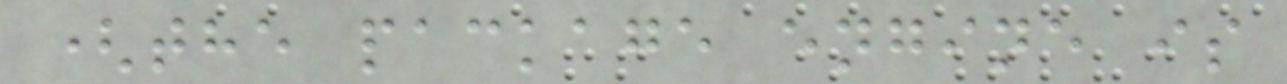(the package engine is
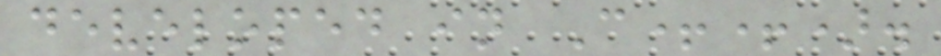developed in C++).
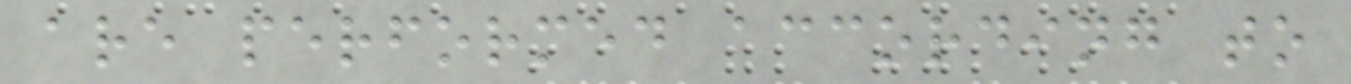are performed according to
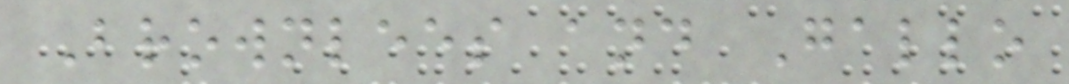Brownlees and Gallo
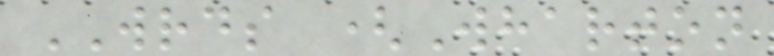WRDS (Wharton
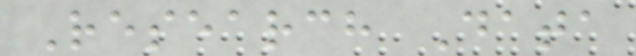Research Data
